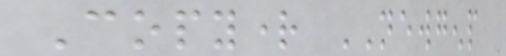Copyright NEWGENP
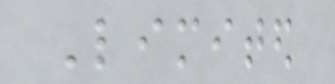Limited
